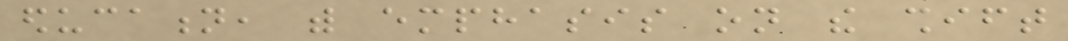education, with emphasis on the shift
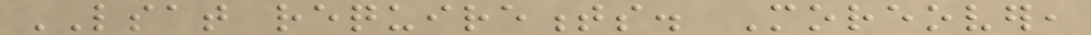LSAT requirements. Moreover,
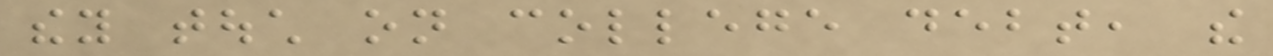they touch on college debt, the
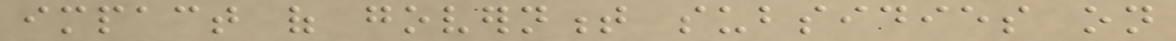impact of government subsidies on
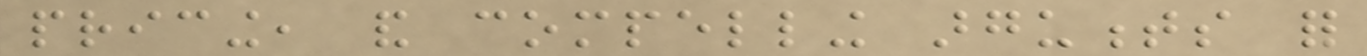pricing, and compelling arguments for
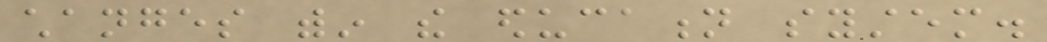changes within the education system.
